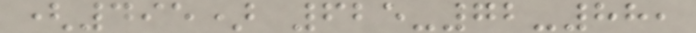(495) 625-72-88,
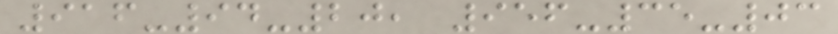916-94-20, 956-35-03
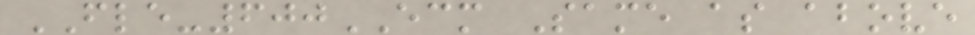FLE-600ECM Same as above
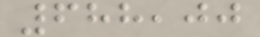688,00
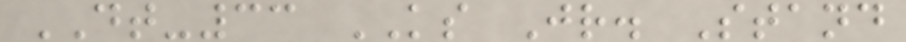DT-33 KS Jr. Stand
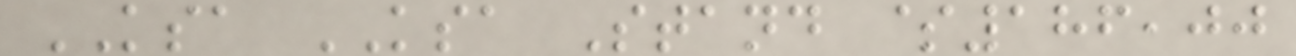KSA KSA Stand $186,00
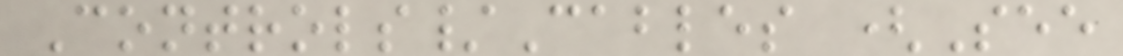Controls/Cables (See
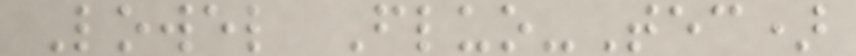Lowel Fluo-Tec)
